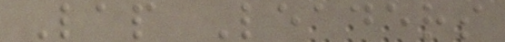Lap Leaders
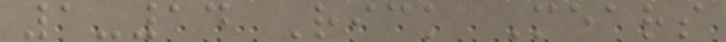1-14 Rick Mears
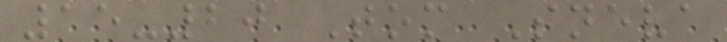15-20 Tom Sneva
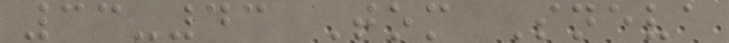33-43 Tom Sneva
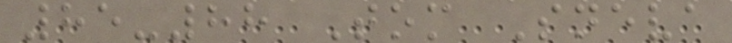85-88 Tom Sneva
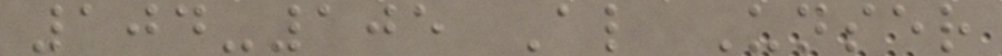104-105 Al Unser
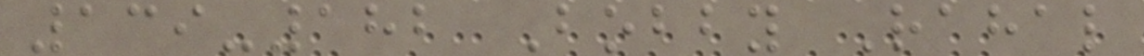139-182 Bobby Rahal
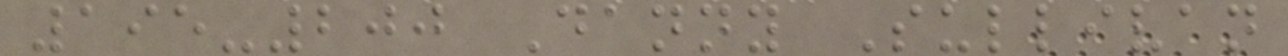195-200 Danny Sullivan
